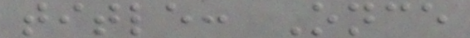title: Once
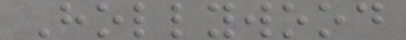Hollywood
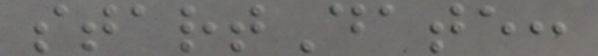startDate:
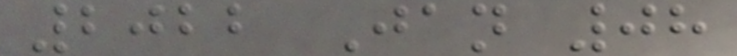2022 Jan 08
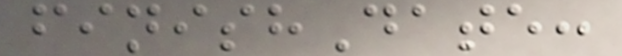finishDate:
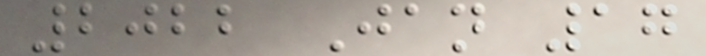2022 Jan 17
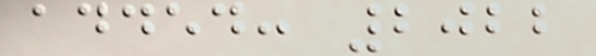added: 2022
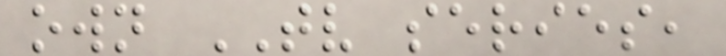own TV series,
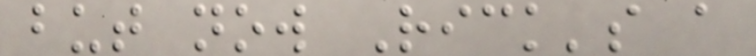but now Rick's a
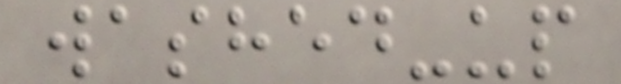washed-up
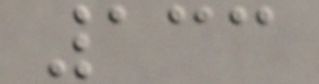133
